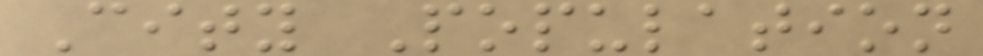City Population
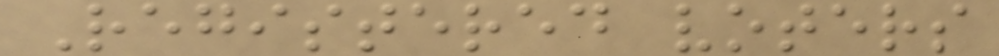Registered voters
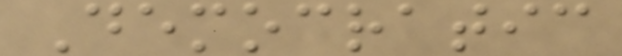Democratic
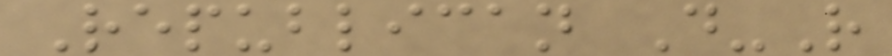Republican D-R
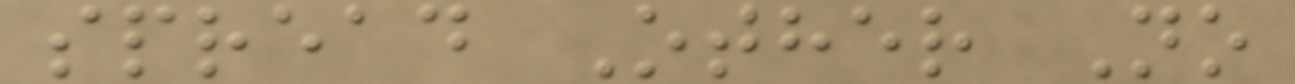spread Other No
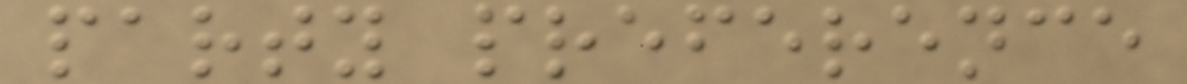party preference
